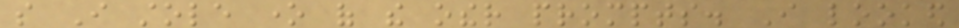so I stole one of the other prompts. I looked
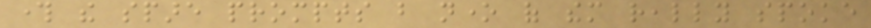through the spare prompts but none of them really spoke
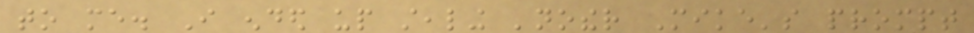to me. I ended up stealing 'nother Mike's prompt
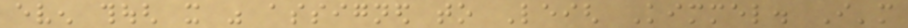even though it was assigned to Leigh Kimmel. I'm
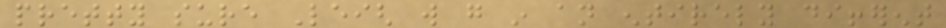pretty sure Leigh will go in an entirely different
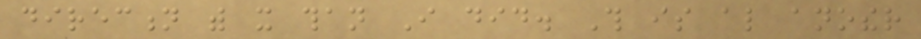direction with it than I did. This is also another
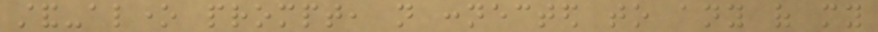stand-alone prompt, not connected to any of my
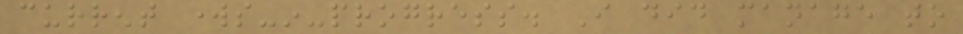current works-in-progress. I did manage to
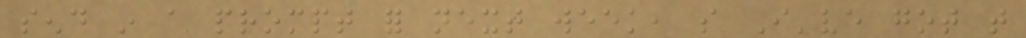send in a prompt for next week, so I've got that
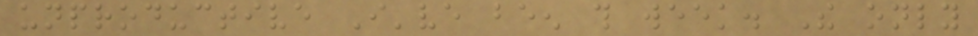unproductive I've been this week. The only
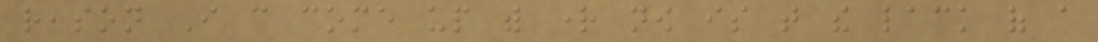reason I can come up with right now is that the lack of a
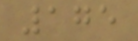175
